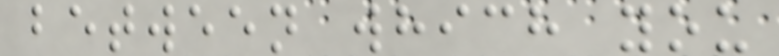between which you
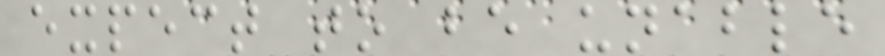expect to be unable
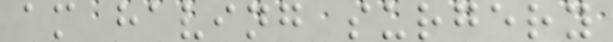am having surgery
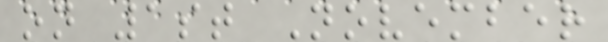on 1st November
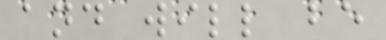and will be
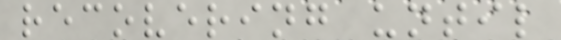recovering until
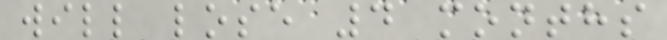will lose 4 months
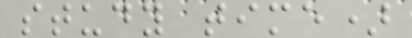study time)
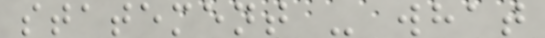statement - what
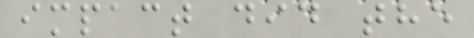impact did the
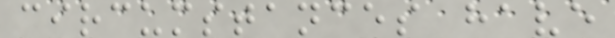circumstances have
